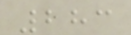283
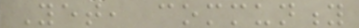Yet, community
